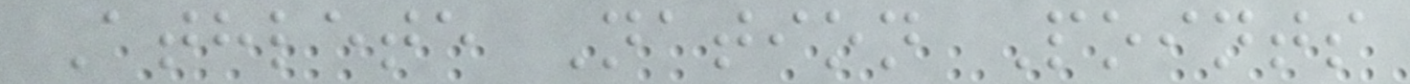Athlete Nation Points
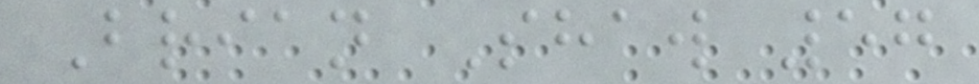Brian Shaw 57
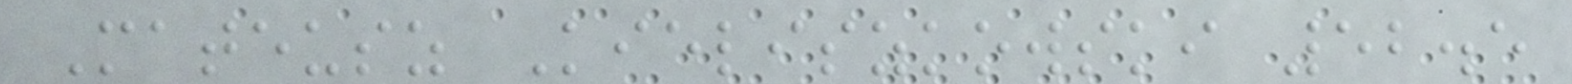Mateusz Kieliszkowski 52.5
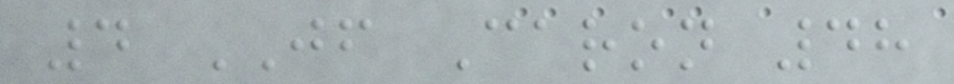4 JF Caron 48
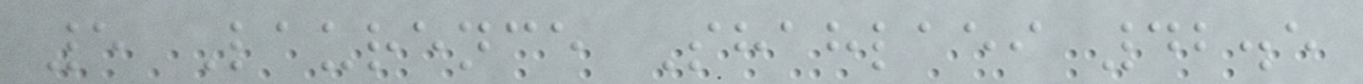5 Laurence Shahlaei 42.5
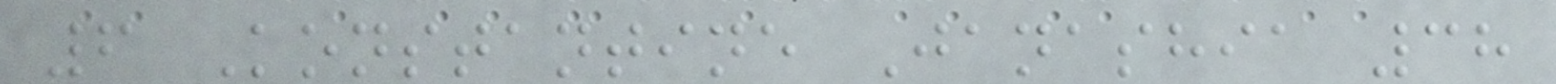6 Konstantine Janashia 38
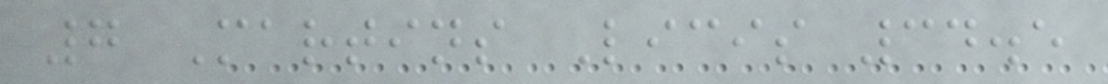7 Martins Licis 34.5
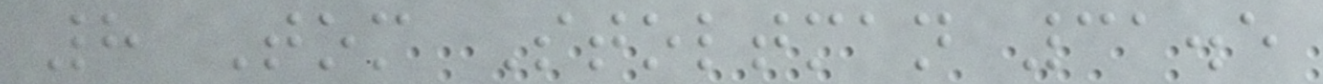8 Tom Stoltman 31.5
